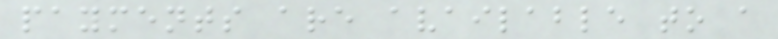payments are available to a
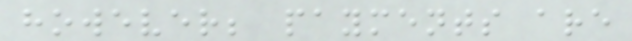however; payments are
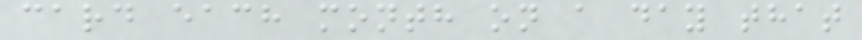card each month on a day that
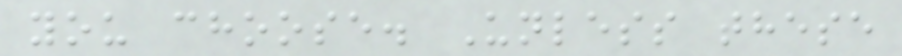you choose. Unless these
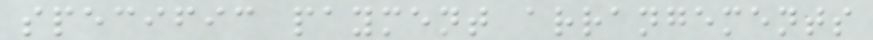specific payment arrangements
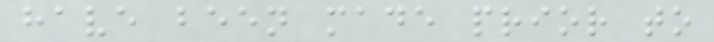have been made prior to
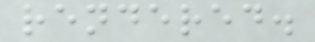rendered.
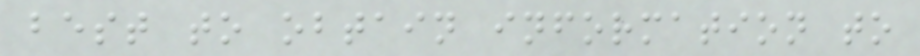best to obtain information to
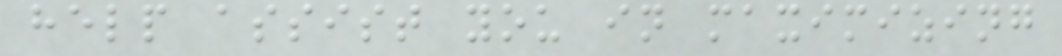help assist you in maximizing
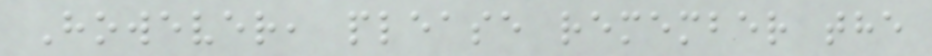However, please remember the
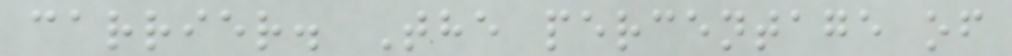carrier. The percentage of
